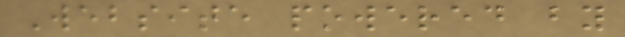Website powered by
